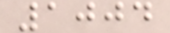1004
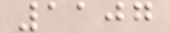1107
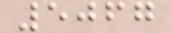5067
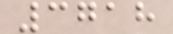3718
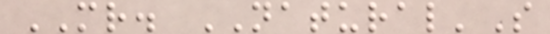MR. NATURAL'S
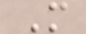M
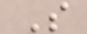S
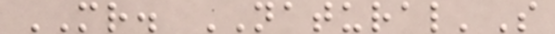MR. NATURAL'S
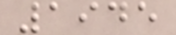1945
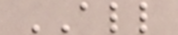ALL
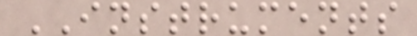INSTRUMENTS
